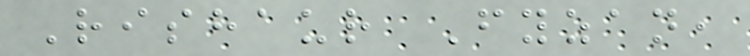Rishaur Fyzan,
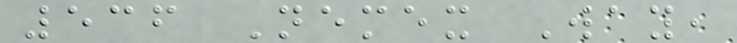536 Nemex Way,
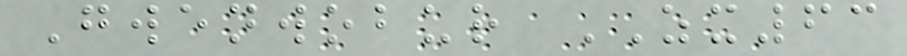Gwenwobur ZX63
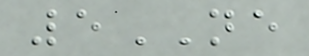5NE
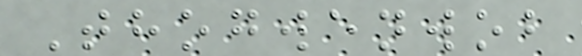Thogwenwob
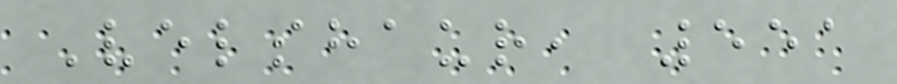Velshaur, 551
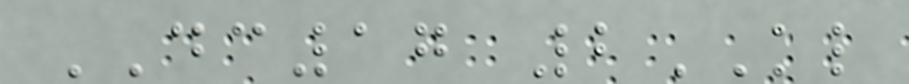DC17 2KL
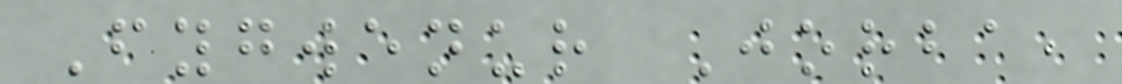Fygwenur Jorba,
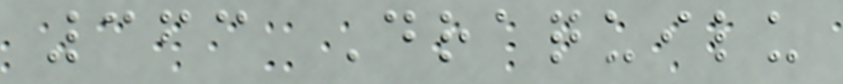363 Draquilu
